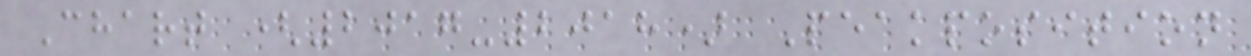Chart (2017-2018) Peakposition
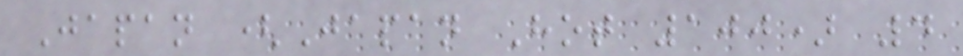Japan (Japan Hot 100) 4
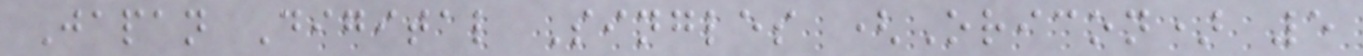Japan Digital Singles (Oricon) 5
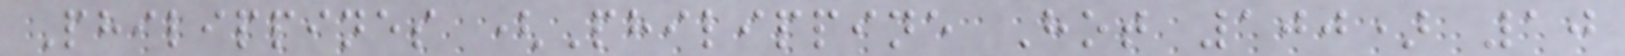Philippines (Philippine Hot 100) 10
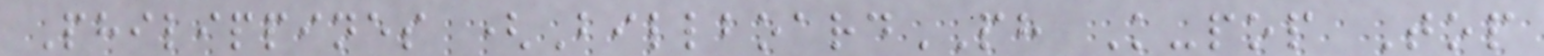Philippines (BillboardPH K-pop Top
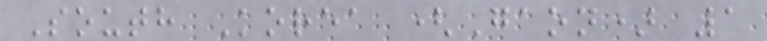South Korea (Gaon) 1
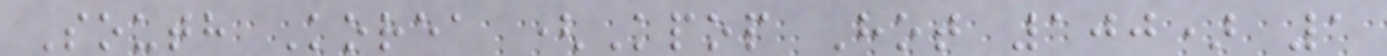South Korea (Kpop Hot 100) 1
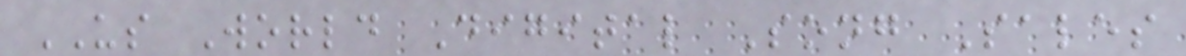US World Digital Song Sales
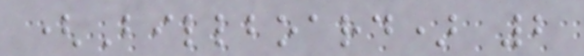(Billboard) 2
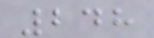248
